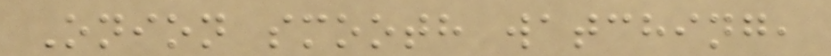Onion smooth watching,
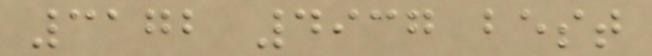3172 4937 best
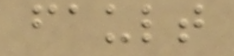fault
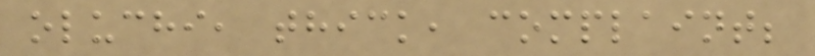oluchi, thick, complaint;
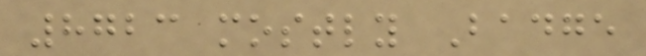8723 mostly Badge
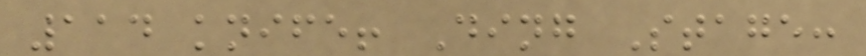114 knife! Ding Stage:
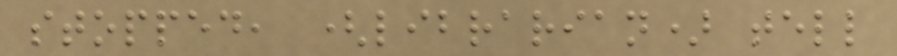stopped, (librarian) tell
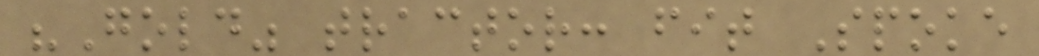"Gold" tractor: fit Spoke
